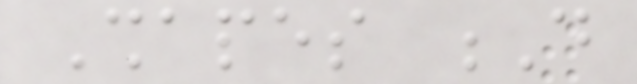Shapes D
